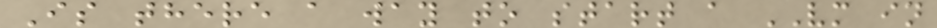Is there a way to start a VM in
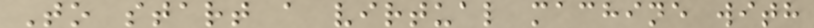To start a virtual machine with
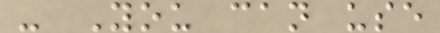- You can use
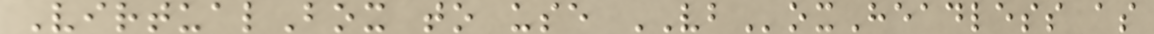VirtualBox to use VBoxHeadless as
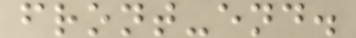front-end.
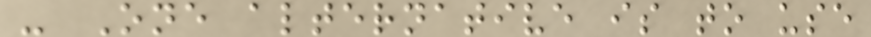- One alternative is to use
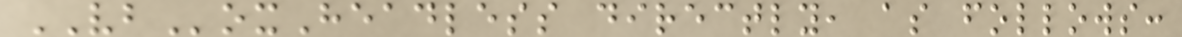VBoxHeadless directly, as follows:
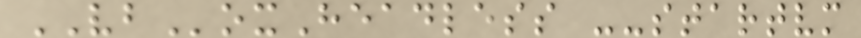VBoxHeadless --startvm
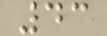43
